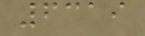6319
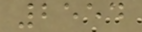2554
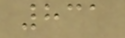831
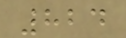824
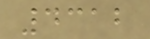4312
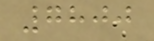7800
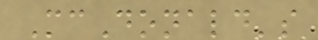McDonald's
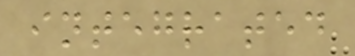integrated
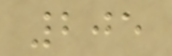205
